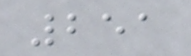251
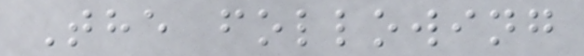The following
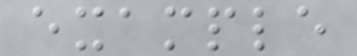example
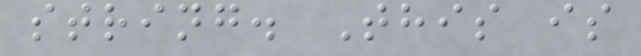string. This is
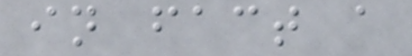in fact a
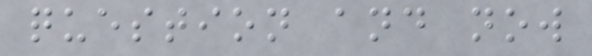question and now
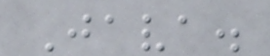Java.
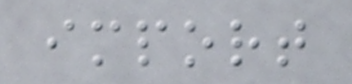import
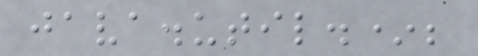java.util.*;
